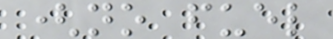(no fuel
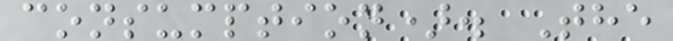consumption). The
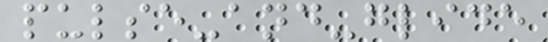pulse-and-glide
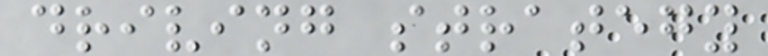driving strategy
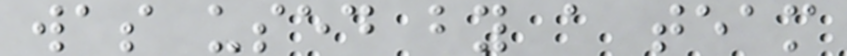was used by a team
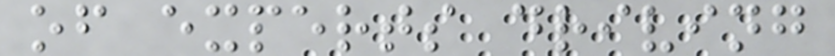of experts driving
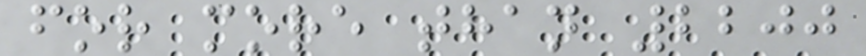for more than 2200
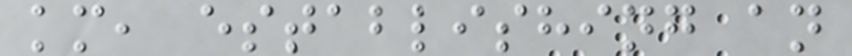km, establishing an
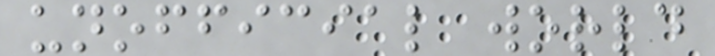unofficial world
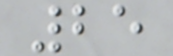25
